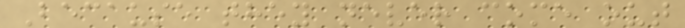Because they never come out
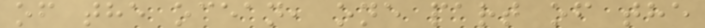of the ocean, one part of the
